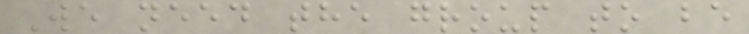We need the group to be
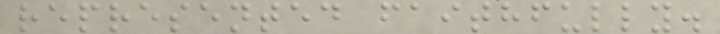represented faithfully.
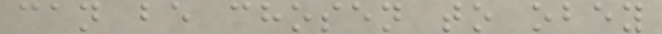can be chosen to obey
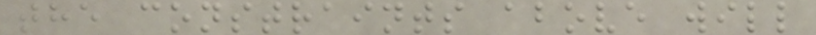the constraints above will
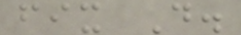fix D.
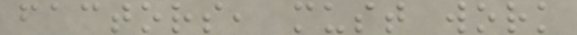factors, must work
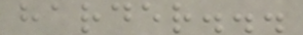harder...
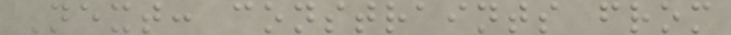Next: constraints from
